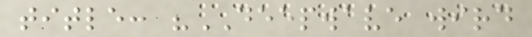title: "DEEPWAVE wird
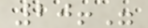20!"
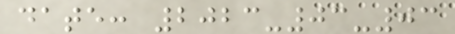date: 2023-03-03
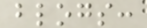blogs:
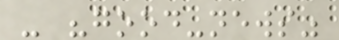- "good-news"
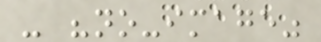- "no-image"
